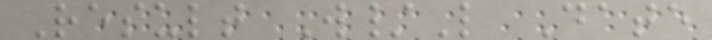Result W/L Date
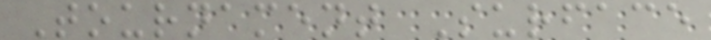Tournament Surface
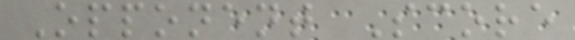Opponent Score
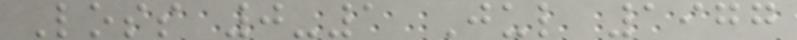Loss 0-1 Jul 1977
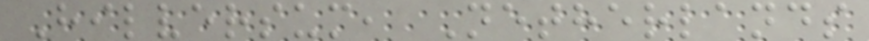Hilversum, Netherlands
